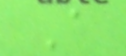A
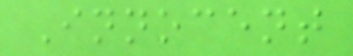Innocent
